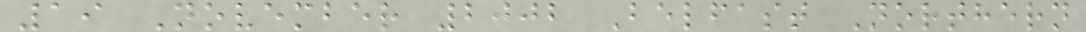19 November 2002 Belfast Northern
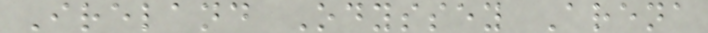Ireland Odyssey Arena
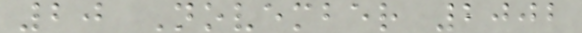20 November 2002
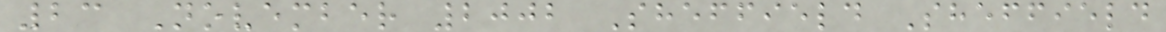23 November 2002 Sheffield Sheffield
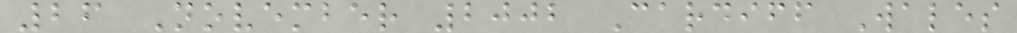26 November 2002 Cardiff Wales
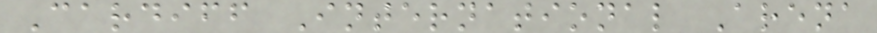Cardiff International Arena
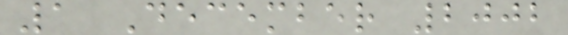1 December 2002
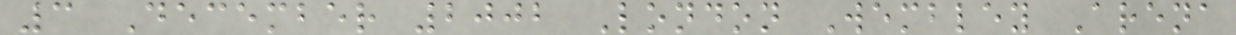3 December 2002 London Wembley Arena
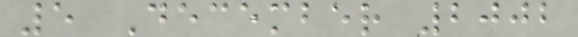5 December 2002
